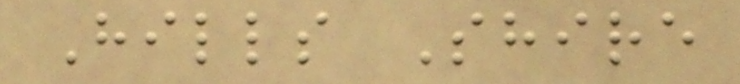Hills Shire
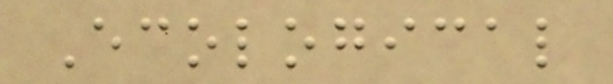Ecological
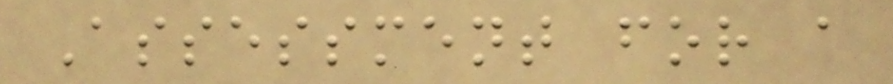Assessment for a
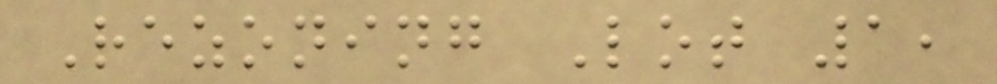Rezoning Lot 1,
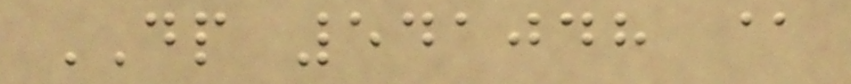DP 541048 @
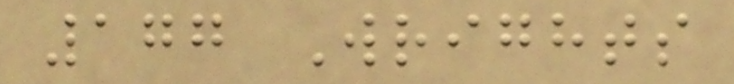177 Wrights
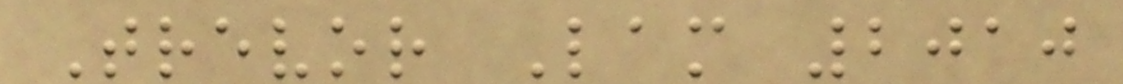Trevor Lam 2010
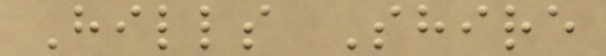Hills Shire
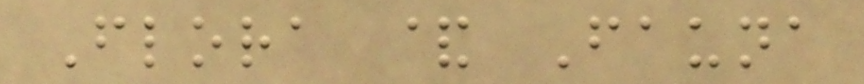Flora & Fauna
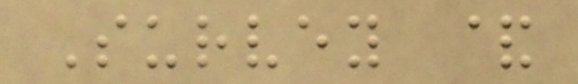Survey &
